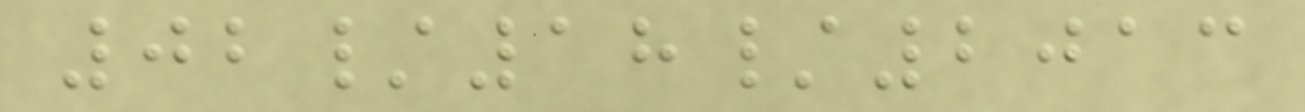02/18/2013
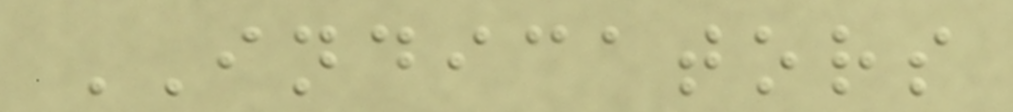INDICATORS
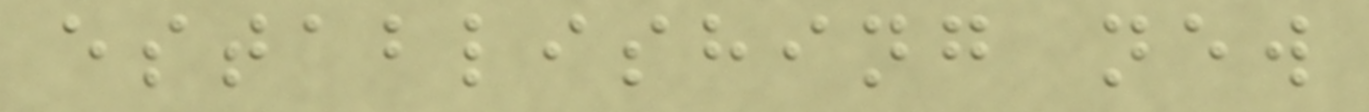establishing new
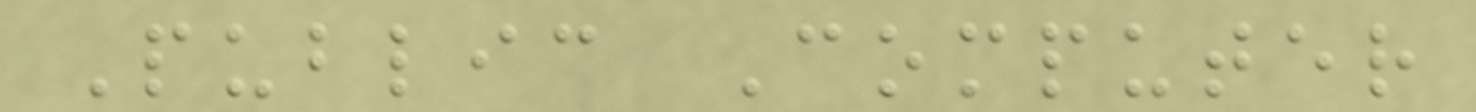Public Computer
